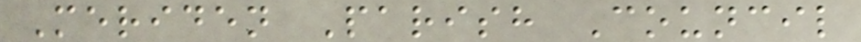Meriden Parish Council
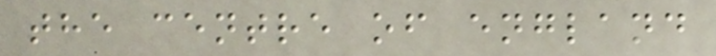the centre of england
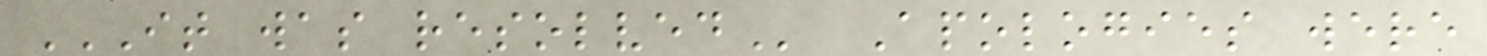IT WAS RESOLVED Apologies were
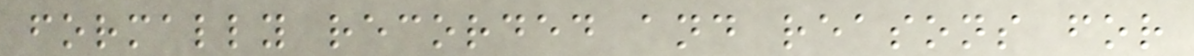formally recorded and reasons for
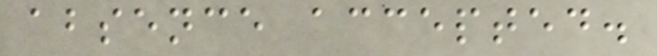absence accepted.
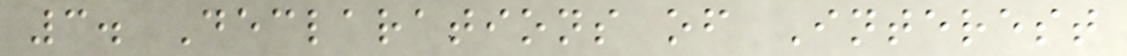3. Declarations of Interest
